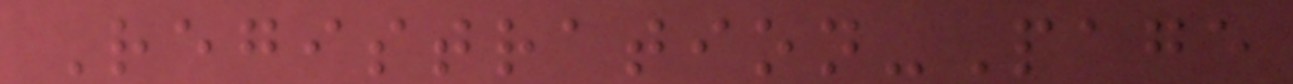Registration-Page
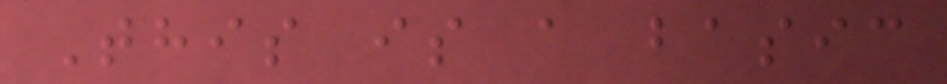This is a basic
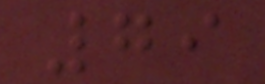79
